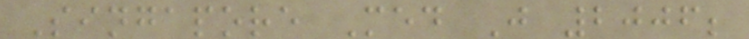Singapore Med J 2006;
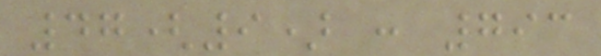47(9) : 793
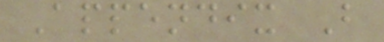Appendix B
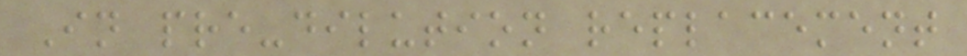In pre-dilution replacement
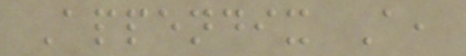Appendix A,
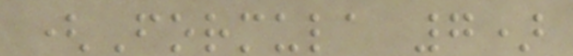(Formula 7)
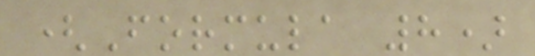(Formula 8)
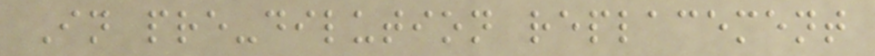In pre-dilution replacement
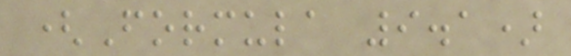(Formula 9.1)
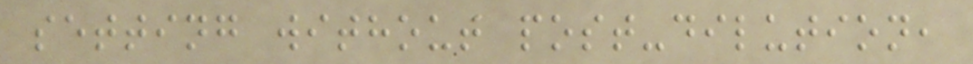setting without post-dilution,
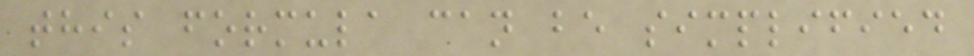this formula can be simplified
